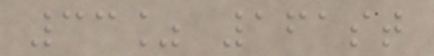33% 161st
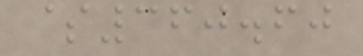$360.60
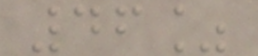46%
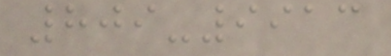809-9913
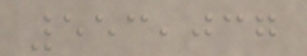553,037
